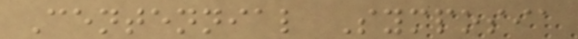Centennial Symposia
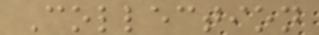Collection
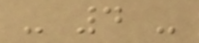- 4 -
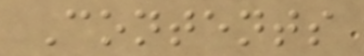Contents
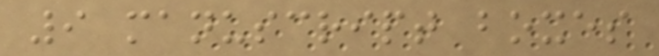9 manuscript boxes
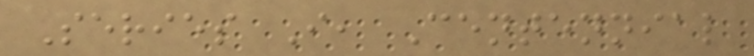Series I, Centennial
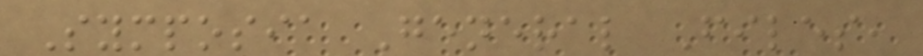Symposia General Files,
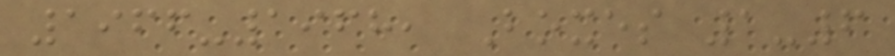1966-1968, Boxes 1-6
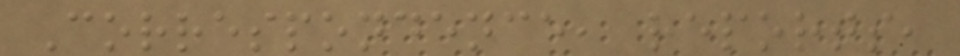Correspondence, reports,
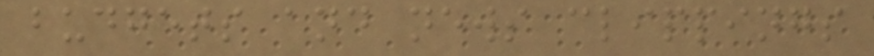budgets and news clippings
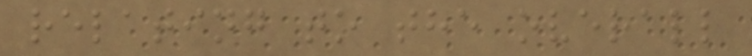relating to the overall
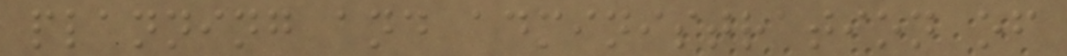planning and administration of
